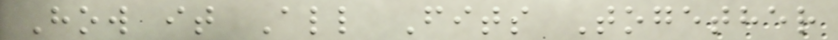How it All Fits Together
